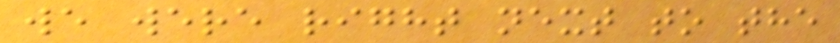we were right next to the
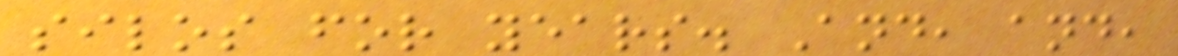silos for years. And, and,
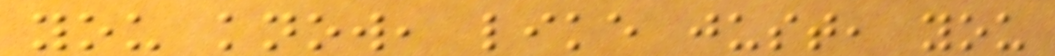you know, like just, you
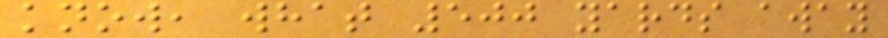know, what 500 yards away
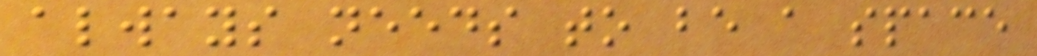always needs to be a space
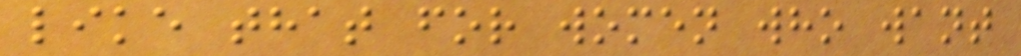like that for women who want
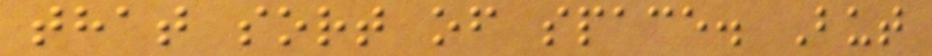that sort of space. But
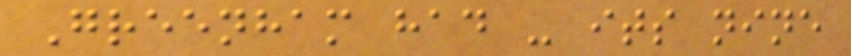Greenham had - its nine
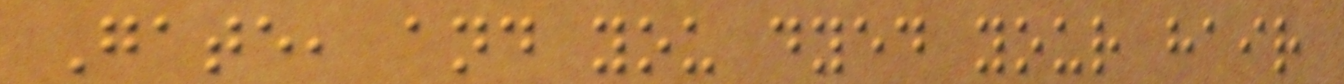Gate, and you dyed your hair
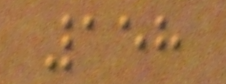158
